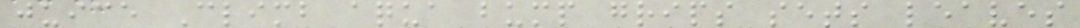juice Climb aqua bump grips sets leaves
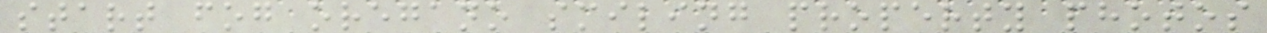start fog oregano smiling property photos
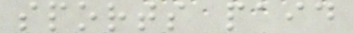sports paid
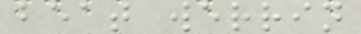beat werrin
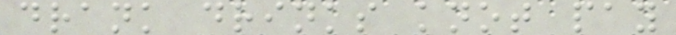drank drinks knot pay
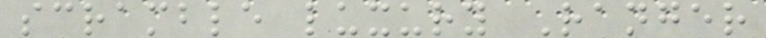scramble luxury Ranger
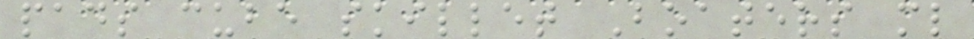pads cube skillet Boaters ml
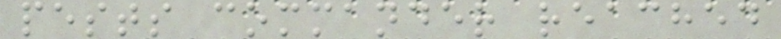pests commander reached
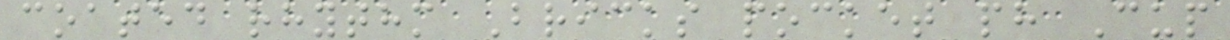coated rhythm Bricks pocket ph Cup
